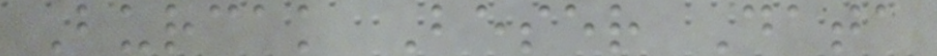Burcak Beser Data
